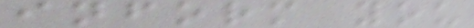inform you
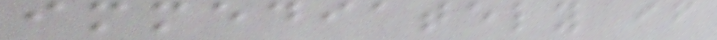immediately if
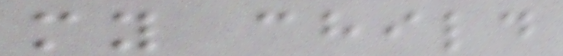my child
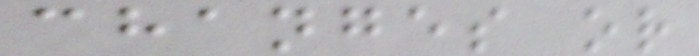changes or
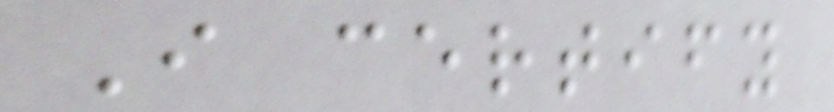I certify
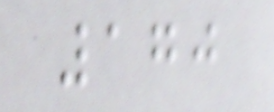170
